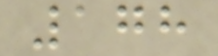178
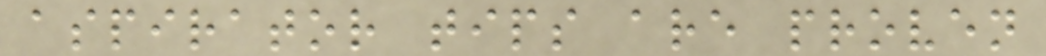aspirator tips are proven
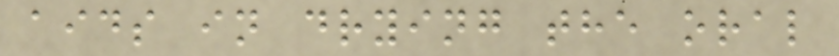aids in drying the oral
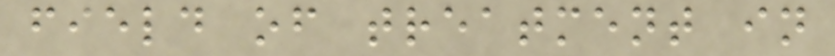field of treatment in
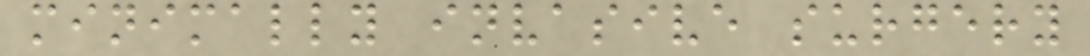minimally invasive surgery
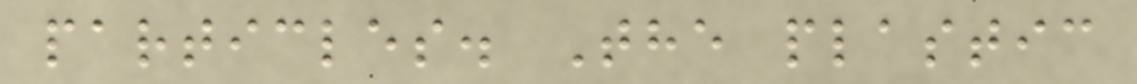particles. The plastic
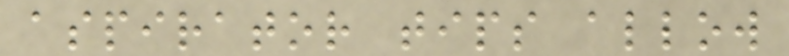aspirator tips allow
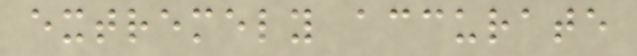extremely accurate
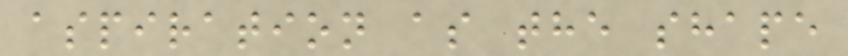aspiration as the shape
